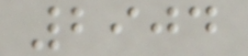2904
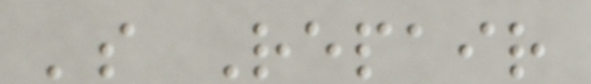's Repair
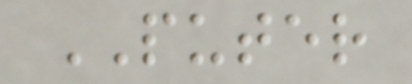PUTER
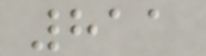811
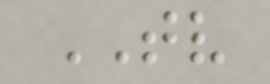TV
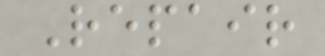Repair
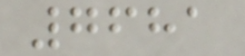7681
